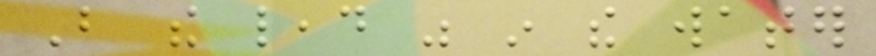But the lead was in the water
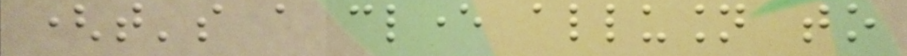(that's a clever allusion to
